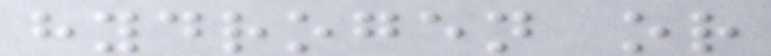hydrogen or
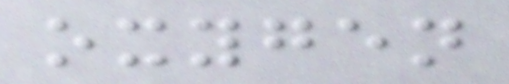oxygen
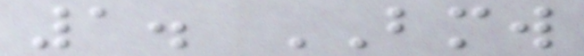1. BMW
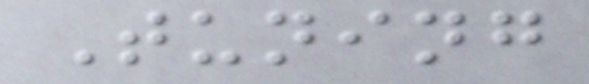Tuning
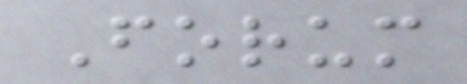Forum
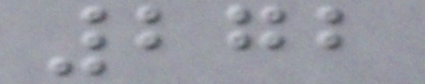272
